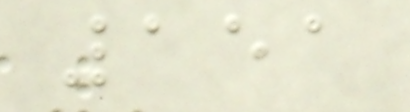151
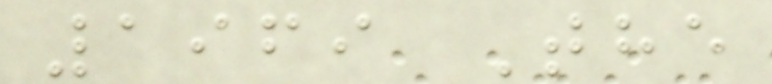1969 The
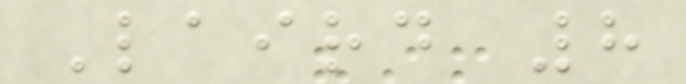Laird 8
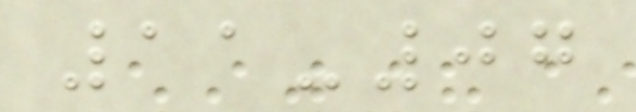11-07
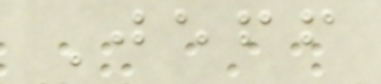Jeff
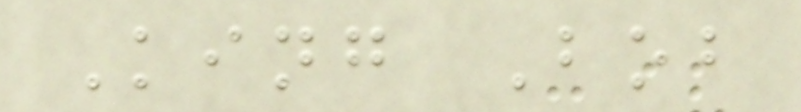King Bob
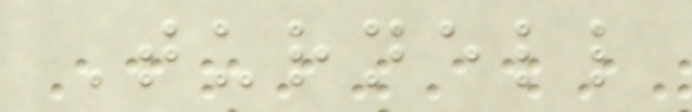Turnell
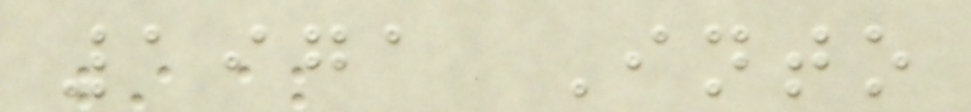1971 Into
